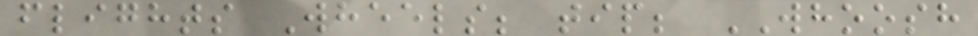flights Wheels; tip; WHOOSH
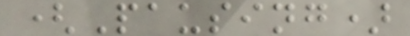(Pausing)
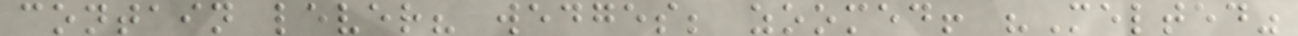contain lever? wedges; zoomed! "Melted"
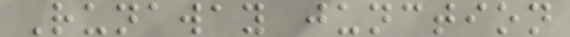Runaway junction
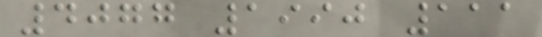4077 1990 111
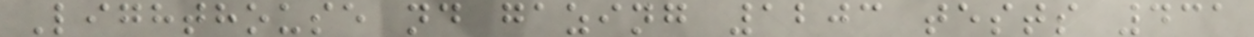Lighthouse nd gazing 1203 tests 431
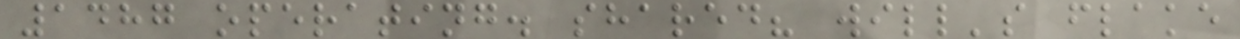1487 operating. shared? will's flake
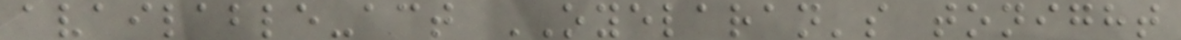available-act OYELARAN's tonight
